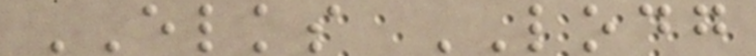ELKS LODG
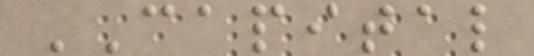CAPITAL
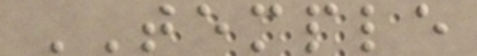TEMPLE
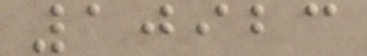10923
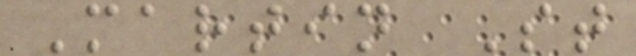Martin St
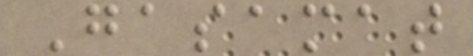Gasamat
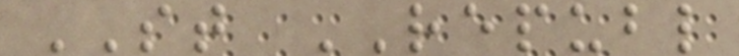ST REPUBL
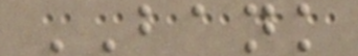BANK
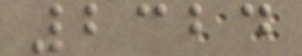2324
